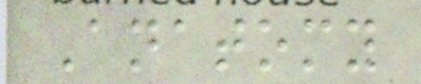Anatomy
